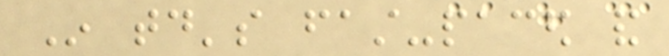In today's fast-paced and
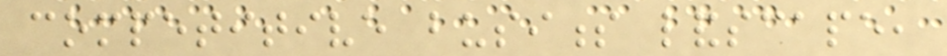competitive business landscape,
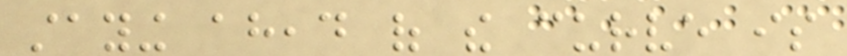staying ahead of the curve is
